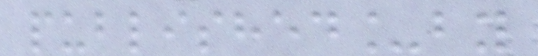published_by
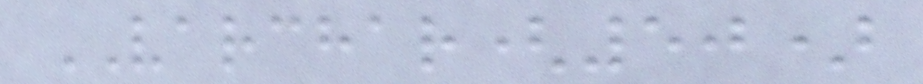VARCHAR(50)
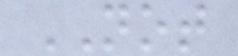NOT
